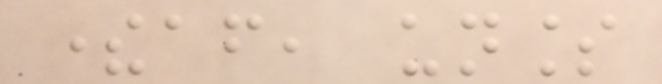thereafter, unless
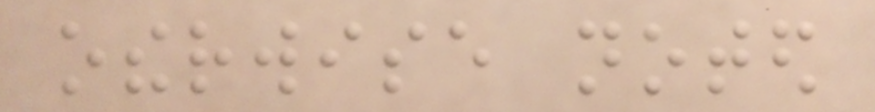otherwise noted
